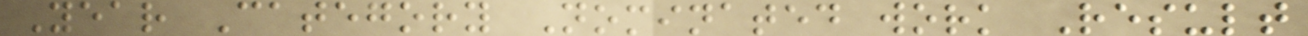Year Category Nominated work Result
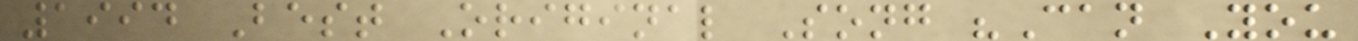1994 Best Original Song "Can You
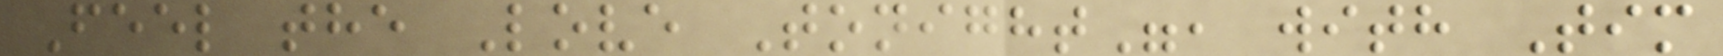Feel the Love Tonight", with Tim
